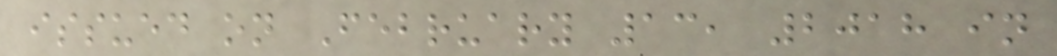issued on February 13, 2018 in
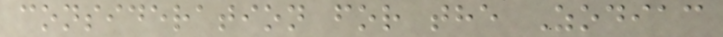consideration for the Zodiac
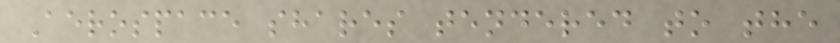Aerospace shares tendered to the
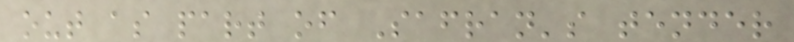out as part of Safran's tender
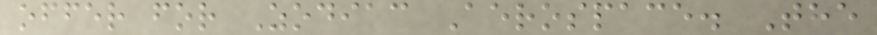offer for Zodiac Aerospace. The
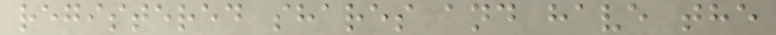registered shares and have the
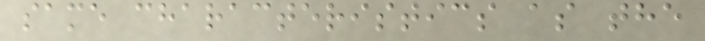same characteristics as the
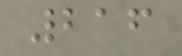216
